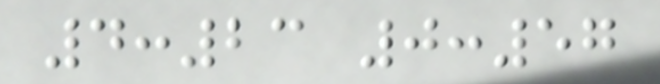4:23 0:57
